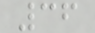36
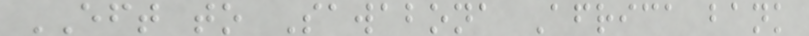EFT to Sawabona Africa bank
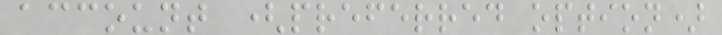account (preferred option)
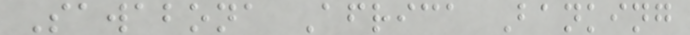Sawabona Africa Banking
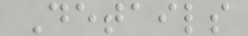Details
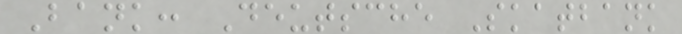Bank: Deutsche Skatbank
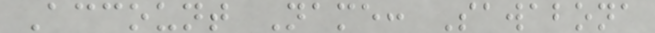Account Name: Sawabona
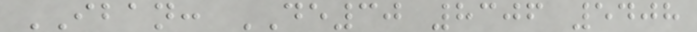IBAN: DE30 8306 5408
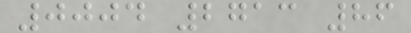0004 2713 86
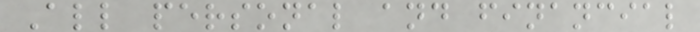All personal and financial
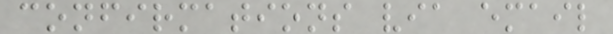confirmations via email
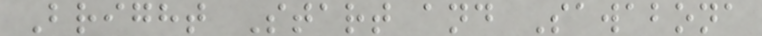Bright Start and Sawabona
